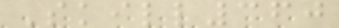Skill360
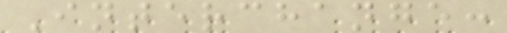Interchange:
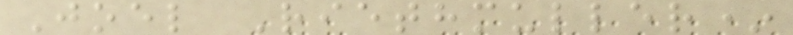Joel Riethmuller*
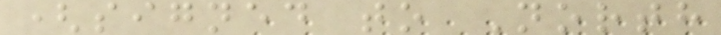(signed to North
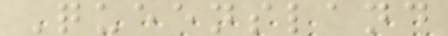Queensland
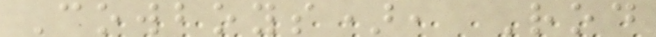Cowboys), Rod
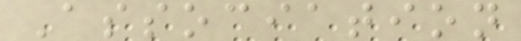Association
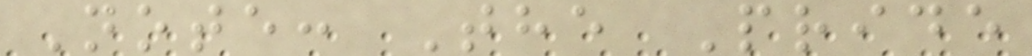Note: The Pride
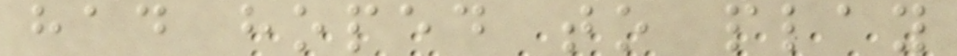had hoped to play
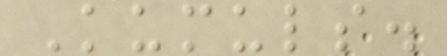Kumuls.
